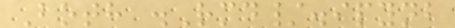Both .Rmd/.ipynb
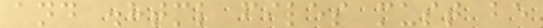and .html files must be
